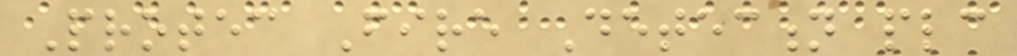Protec Fire Detection plc
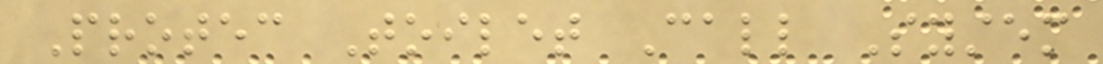Protec Toilet Call System
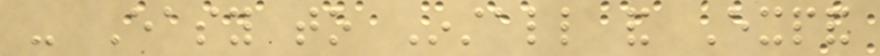- Easy to Install and Expand
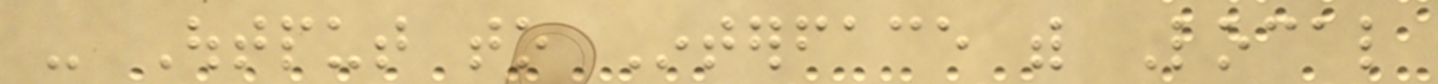- Output to Interface with Local
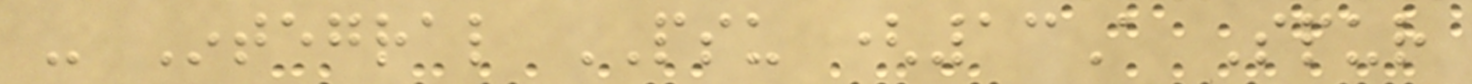- Integral PSU (13A Spur
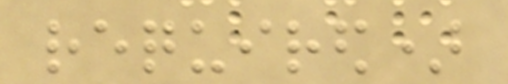required)
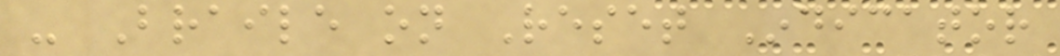- Braile on Reset Indicator
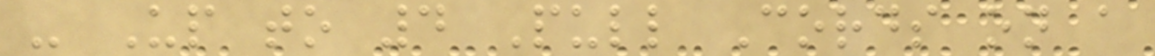- Up to 4 Pull Cords on a
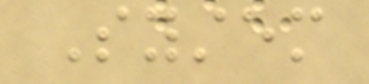System
